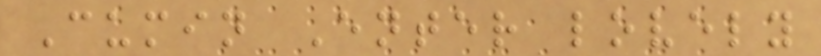Cumin Enter lovely
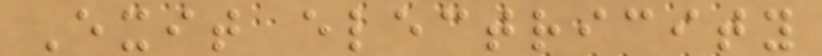Exit electricity
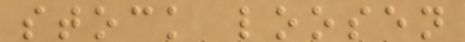stock loosen
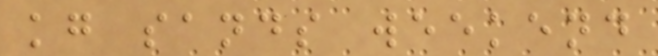kg sands weekend
